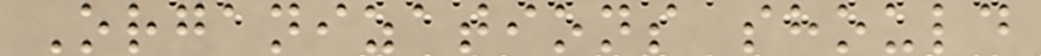Organizations should
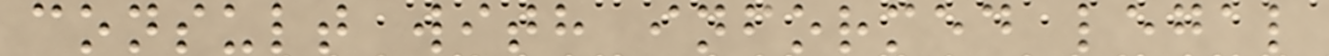consult with informed legal
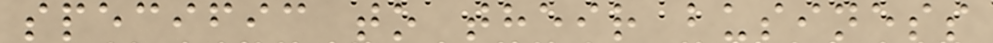specific to their business
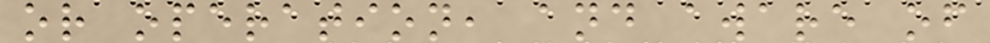or operation, and aware of
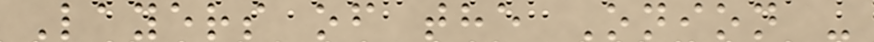Layers of the Onion -
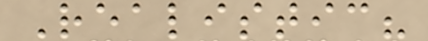Realistic?
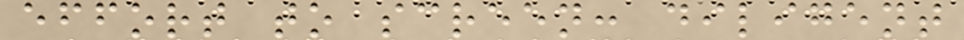effort to screen: diligent
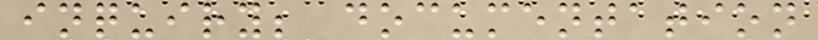inquiry; documentation
